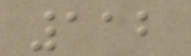112
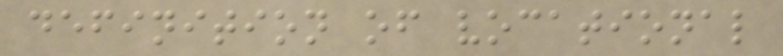definition of vocational
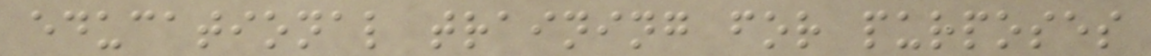educational training for purposes
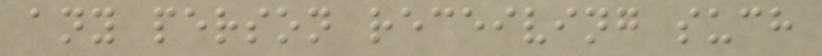any person receiving such
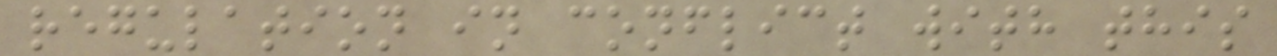regulation in conflict with this
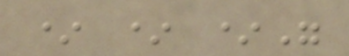* * *"
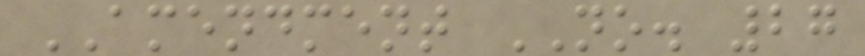AMENDMENT NO. 27
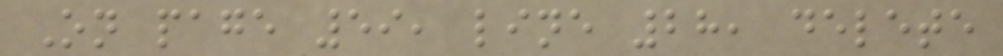On page 59, line 28, delete
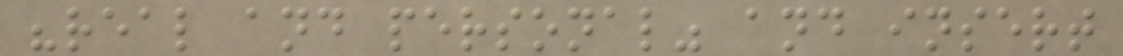"real and personal" and insert
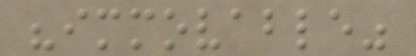"immovable"
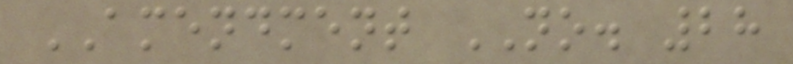AMENDMENT NO. 28
